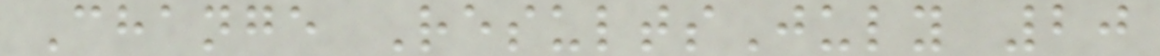Change ResultsJuly 20
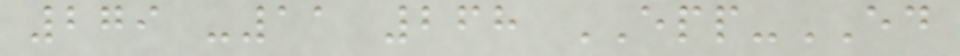279 -11 268 EPP-ED
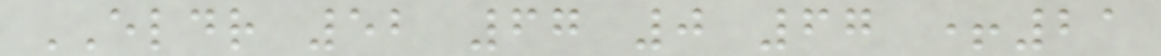ELDR 52 67 0 67 +21
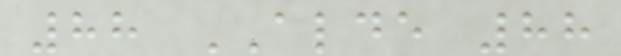88 ALDE 88
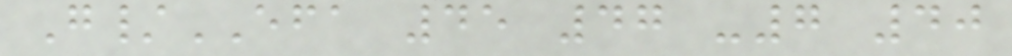G/EFA 45 47 -7 40
